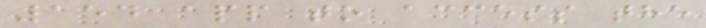154 app to access the
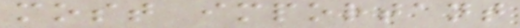most important
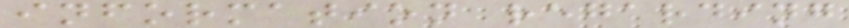information regarding
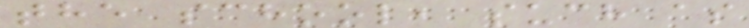the school, such as
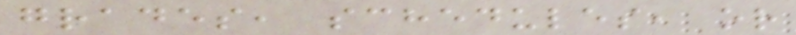grades, schedules, or
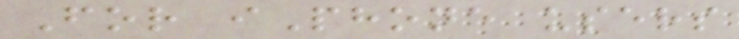For iPhone users
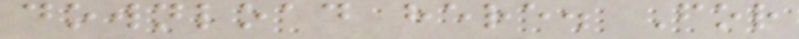download here. For
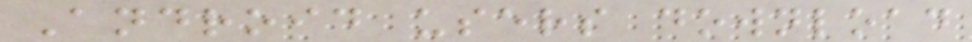Android users download
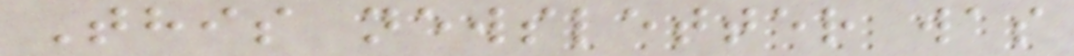This newsletter was
